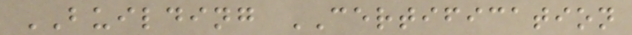BUILDING CERTIFICATION
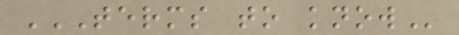TERMS TO KNOW
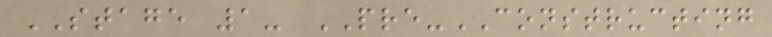STAGE 1- PRE-CONSTRUCTING
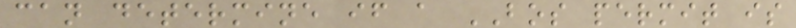can determine if a BOS permit is
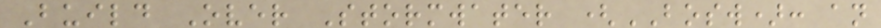Build Over Stormwater (BOSW): an
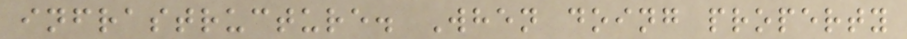infrastructure. When doing property
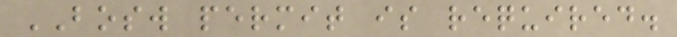BOSW permit is required.
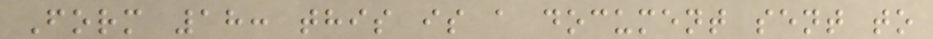Form 18: this is a document sent to
